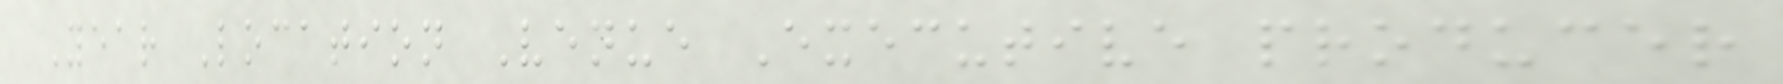Year Location Venue Executive producer
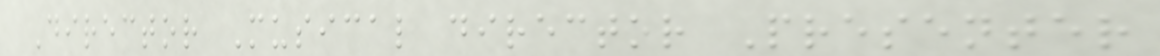Director Musical director Presenter
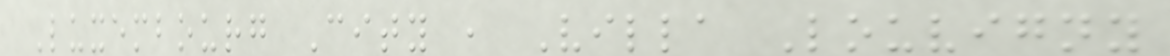Luxembourg City , Villa Louvigny
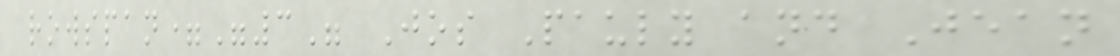rowspan="3" Jos Pauly and Jean
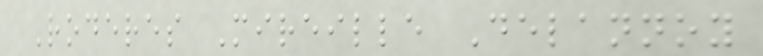Roderes Mireille Delannoy
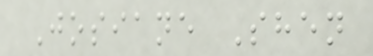Josiane Shen
